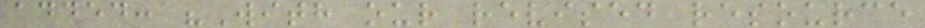added: "With our revised resource
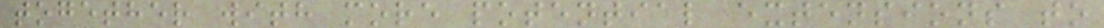together with more potential extensions to
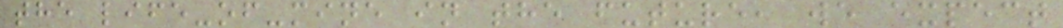the life-of-mine in the future, we expect
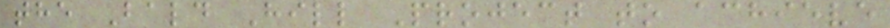the Bald Hill Project to achieve
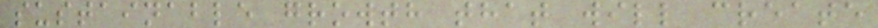sustainable growth that will create
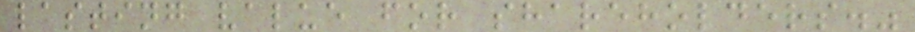lasting value for shareholders."
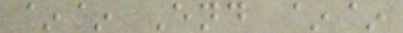~~ End ~~
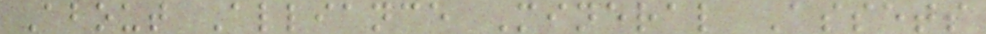About Alliance Mineral Assets
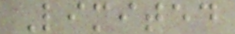Limited
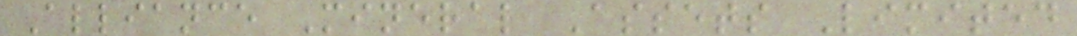Alliance Mineral Assets Limited
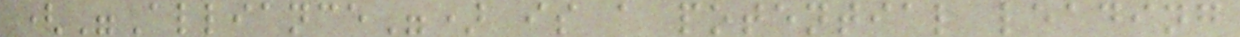("Alliance") is a potential leading
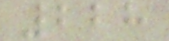228
